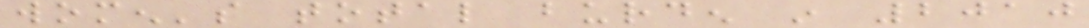women's total burden in 2010
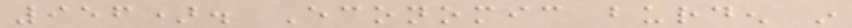956). Economic burden in
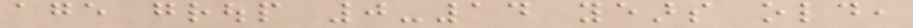age group 0-14 years old,
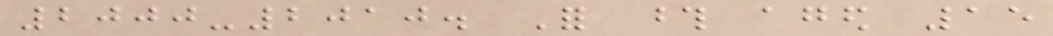2000-2010. For those aged 15
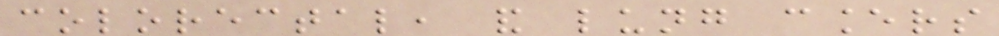colorectal, and lung cancers
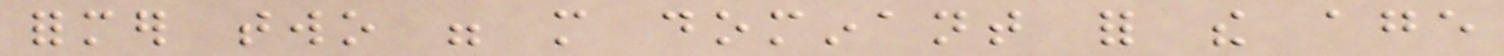former two were more dominant for the age
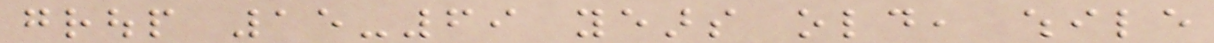group 15-69 years old, while
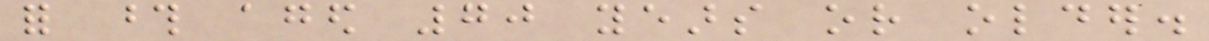for those aged 70 years or older.
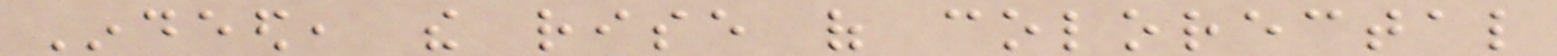Indeed, the rise of colorectal
